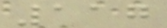117
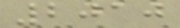2010
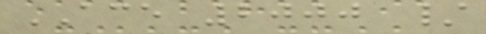ACE 2000 /
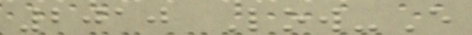2010 Low-E
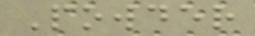Powder
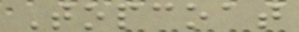Topcoat
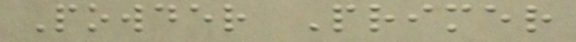Powder Primer
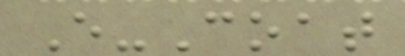E-Coat
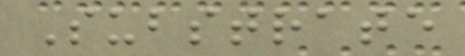Substrate
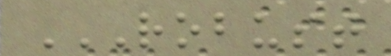ROBUST
